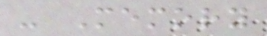- Memory
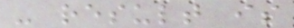- result is
